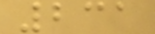231
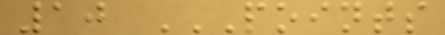10 POINTS
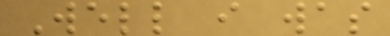Well i was
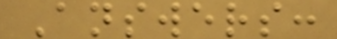Answers:
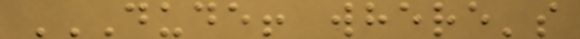DUDE! WHERE'S
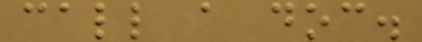call a doc.
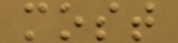most
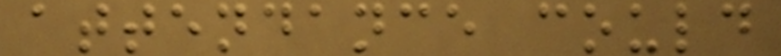attendance could
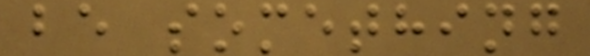be something
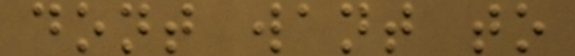dont want to
